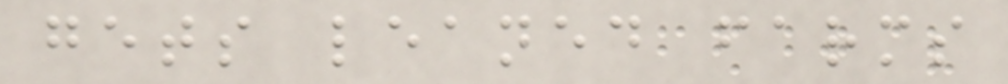gets leaned farms
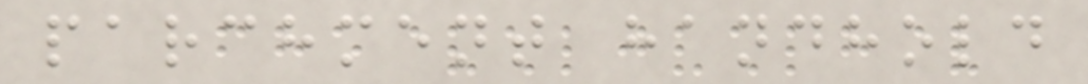parchment handhold
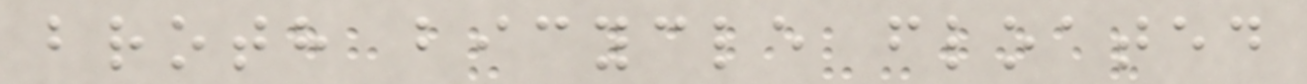broth bicycle floated
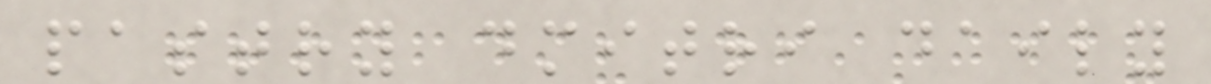pastry dmitri daily
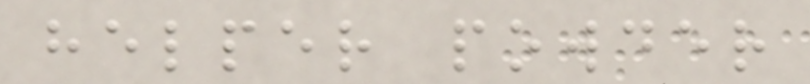helper powder
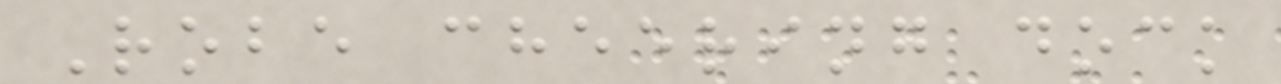Robe cheering dock
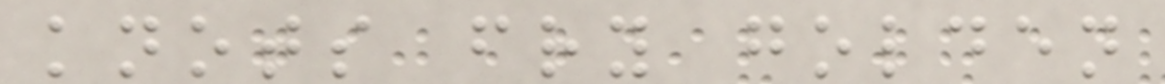knots fry golden
